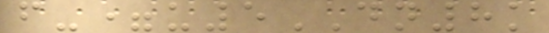f-=u5DN8k
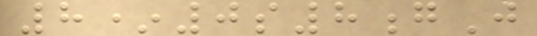8*0s8gJ
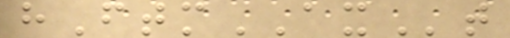hFtmAXt
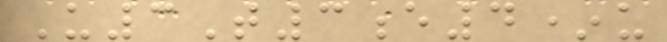U3T3e4*u
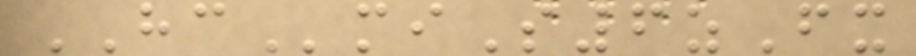HCmiS6zFx
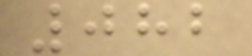082
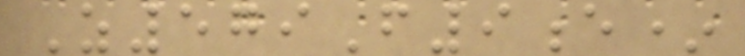Z579F9e*
